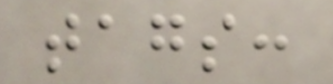tags:
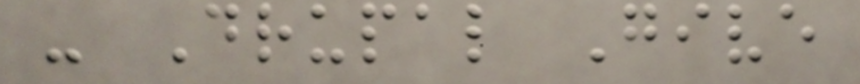- Drupal Give
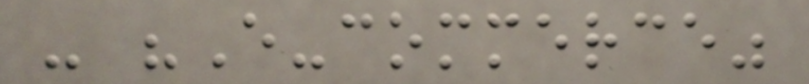- "E-commerce"
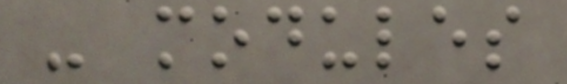- modules
